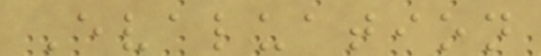Evaluation
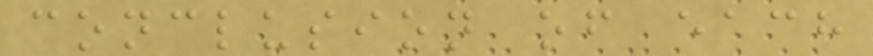conclusion of each
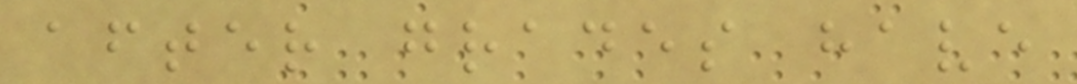after grades have
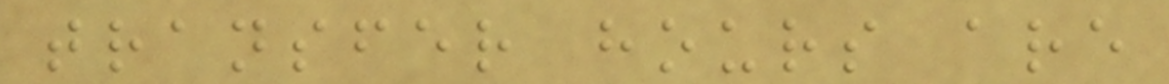transfer hours are
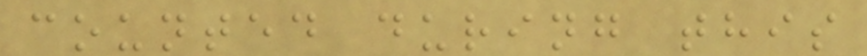counted during this
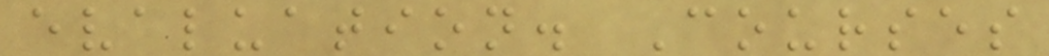evaluation. Courses
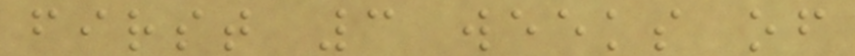first 3 weeks of
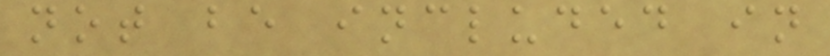not be included in
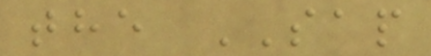the SAP
